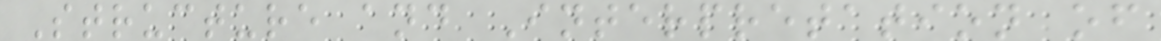Structure and Interpretation of
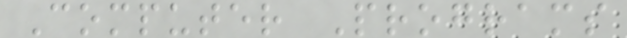Computer Programs
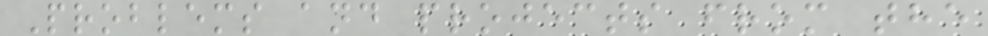Problems and projects from the
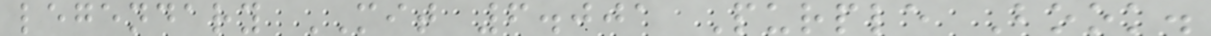legendary MIT 6.001 Purple Book.
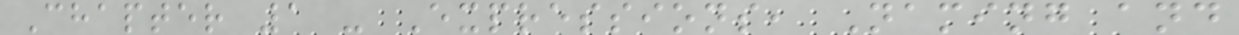Chapter 1 - Expressions, Naming and
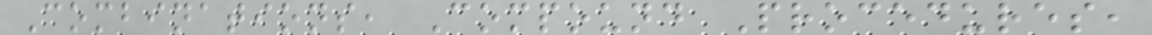Combinations, Compound Procedures,
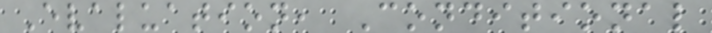Evaluation, Conditional
